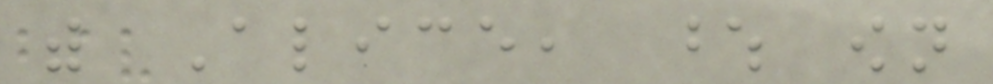with Alice, whose own
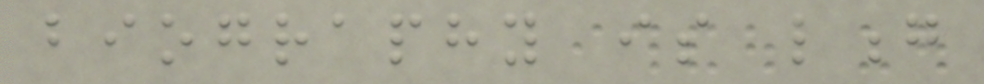biography is long
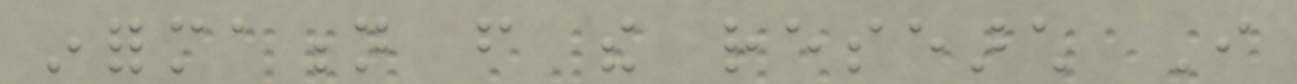information from the research I
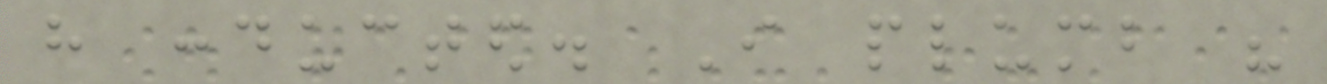have conducted. I plumb his
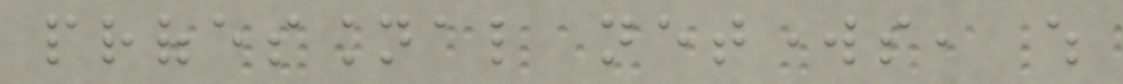professional networks, which
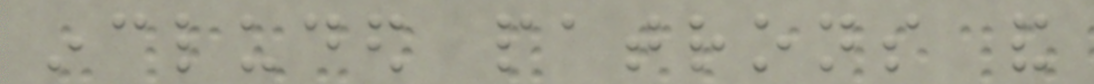included patrons and
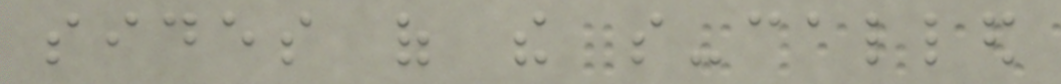sides of the so-called
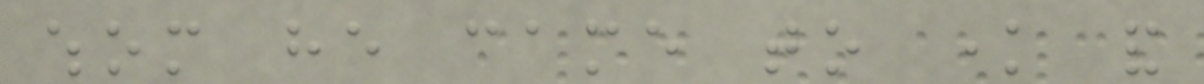whom he came to know and
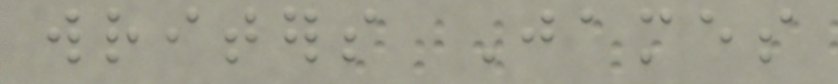writers James
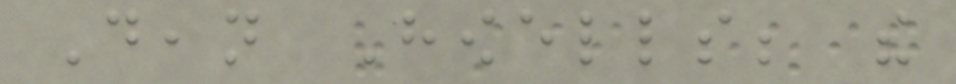Dean Howells; the
